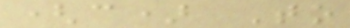(c) To
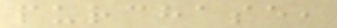purchase,
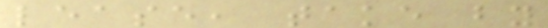lease, take by
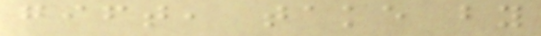gift, take by
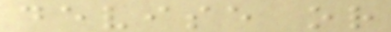devise or
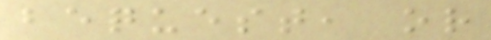bequest, or
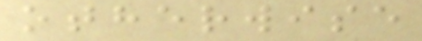otherwise
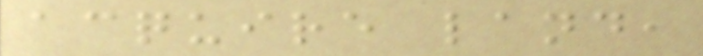acquire land,
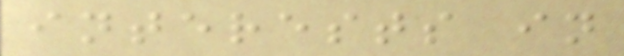interests in
